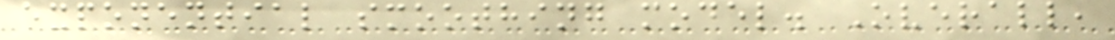exponential smoothing model. Overall,
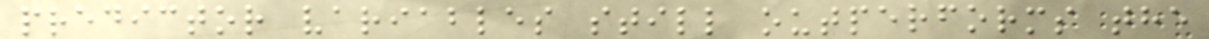predictor variables still outperforms the
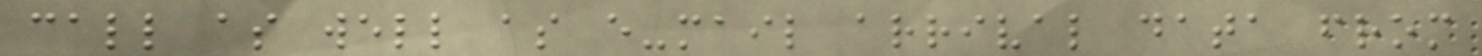call as well as e-mail arrival data from
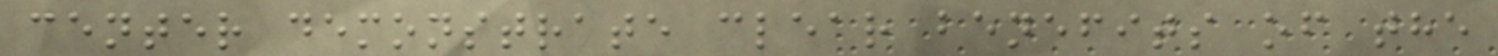center demonstrate clear benefits of the
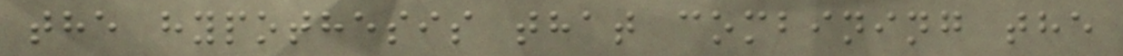the hypothesis that combining the
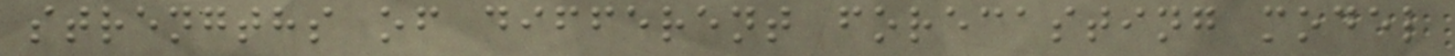strengths of different forecasting model
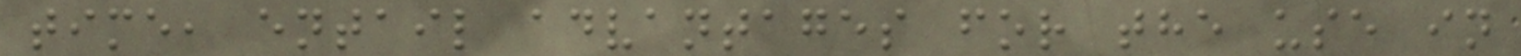time, entail advantages for the use in
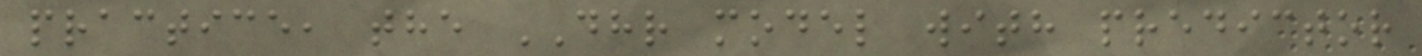practice, the DHR model with predictor
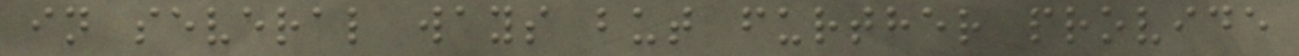in several ways but further provide
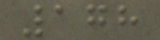178
